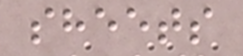sheets
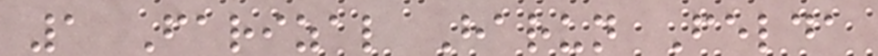1 Farizal Harun Felda
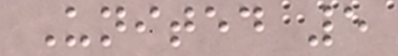United 5
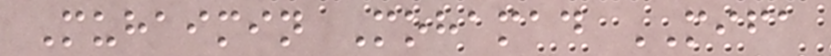Muhaimin Mohamad MIFA
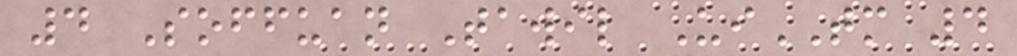4 Soffuan Tawil UiTM 4
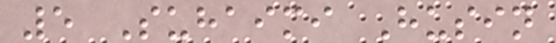5 Suhaimi Husin
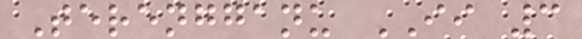Terengganu II 3
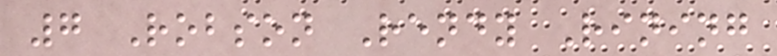7 Robson Rendy Rining
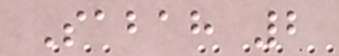Sabah 2
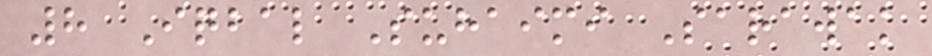8 Iqbal Suhaimi Sarawak
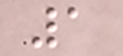1
